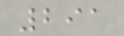291
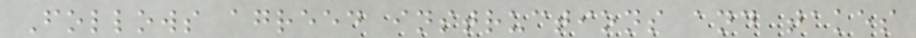Follows agreed instructions and takes
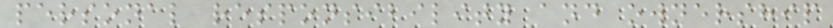personal responsibility and ownership
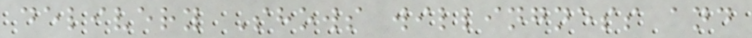delivery Shows willingness and
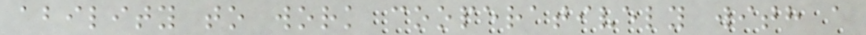ability to work cooperatively with a
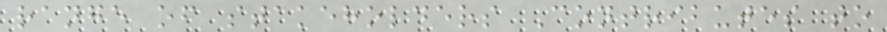range of stakeholders Contributes to
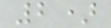2)
